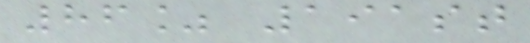86% 191st
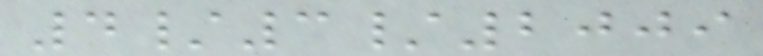4/3/2009
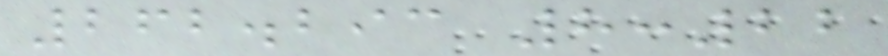262.293 8:22
